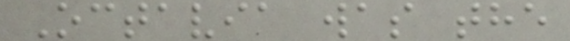Octavia was the
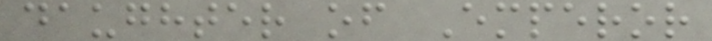daughter of Emperor
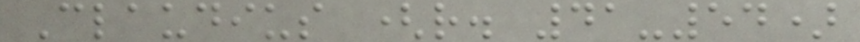Claudius (r. 41-54)
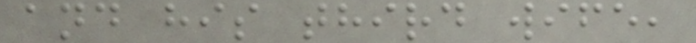and his third wife,
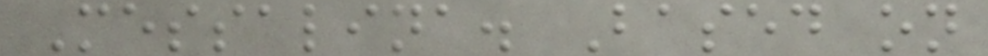Messalina. Based on
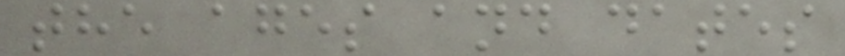the ages and dates
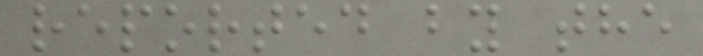reported by the
